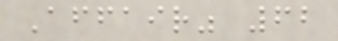Affair" 62
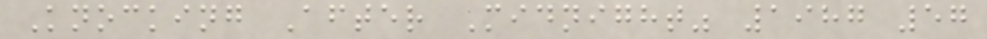Knocking After Midnight" 1987 57
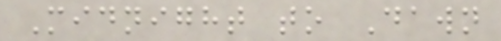Midnight to Dawn
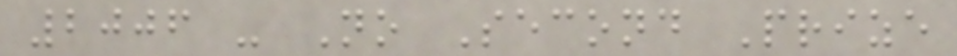2006 - No Second Prize
